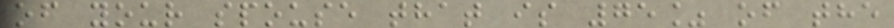of your spouse that is 75% of the
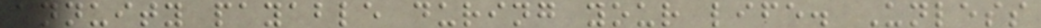annuity payable during your life. Unless
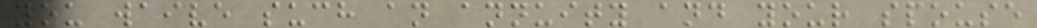you waive such an annuity and your spouse
